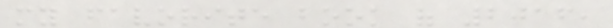my favorite book of 2016,
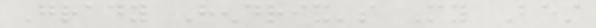Grady Hendrix's My Best
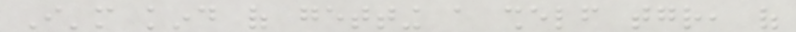I'm kind of getting a shelf together, of
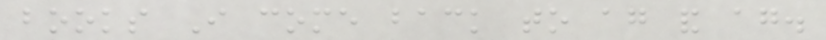books I come back to again and again.
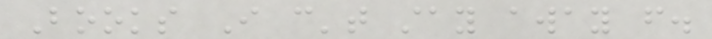Books I can't stay away from.
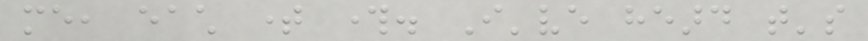me, each time through. I've heard that's
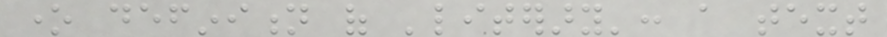one definition of 'literary': a text
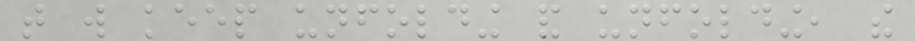that will keep unfolding and unfolding, the
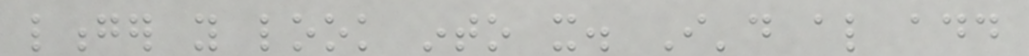longer you look into it. I'd also add
